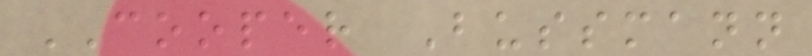COOPER Bussmann
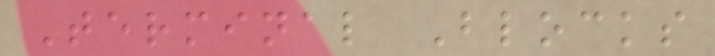Terminal Blocks
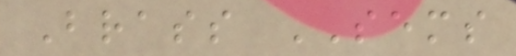Brass SEMS
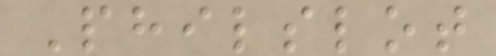Philslot
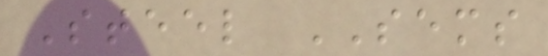Steel SEMS
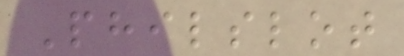Philslot
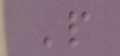P
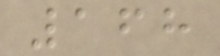168
